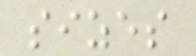sizes
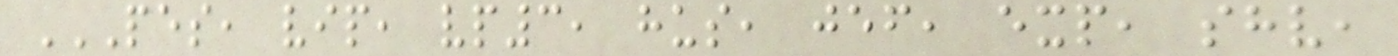PES, VIP, VP3, HUS, JEF, EXP, SHV,
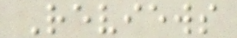Reviews
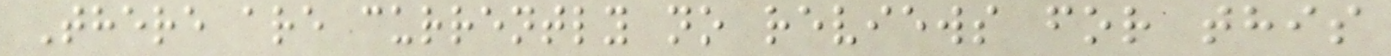There are currently no reviews for this
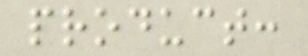product:
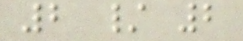2 / 2
